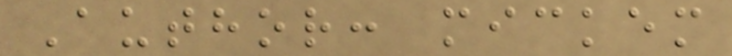Author: mickem
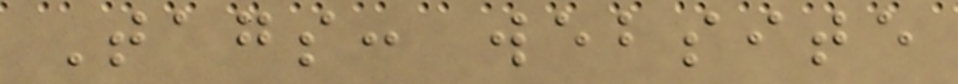Tags: website
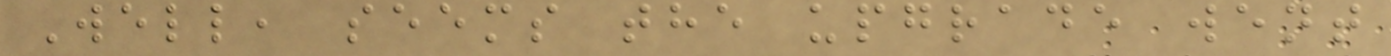Well, seems the upgrade went
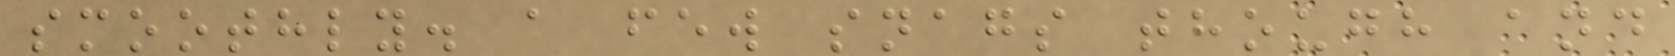smoothly. a few snags though and
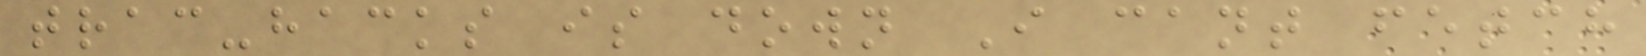trac-hacks is down I cant fetch
